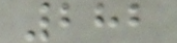282
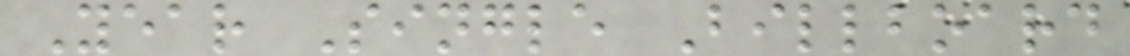Year Single Billboard
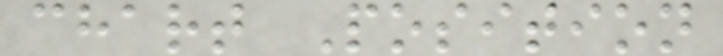chart Position
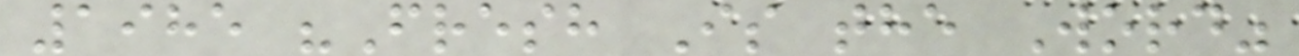1985 "Fresh Is the Word"
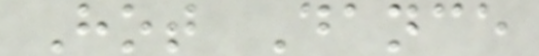Hot Dance
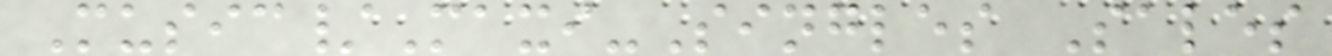Music/Maxi-Singles Sales
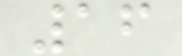16
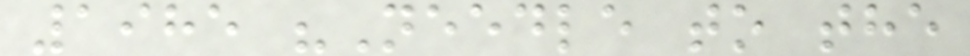1985 "Needle to the
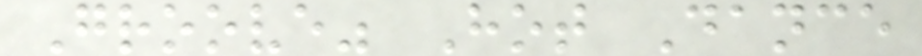Groove" Hot Dance
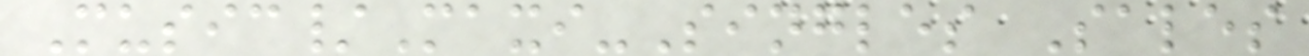Music/Maxi-Singles Sales
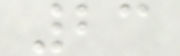23
